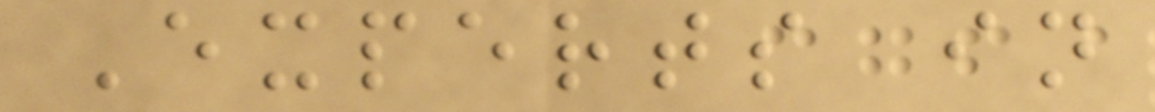Experts in
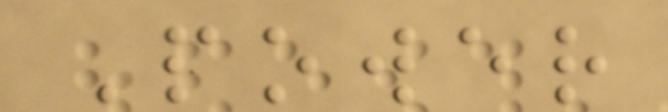Power
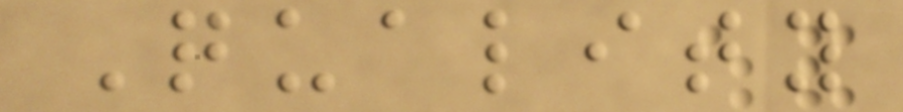Quality
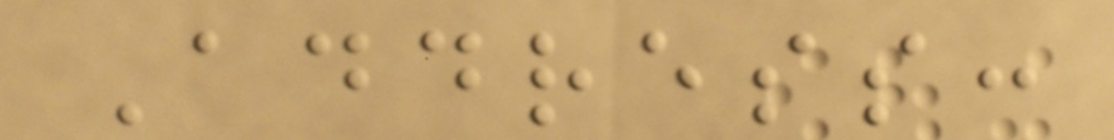Address:
